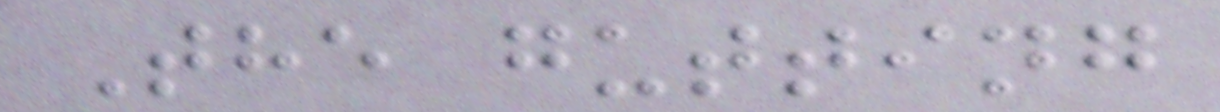The gutting
